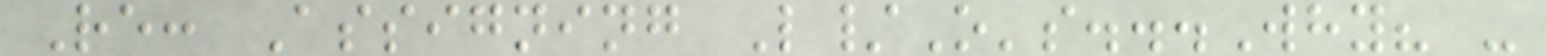Re: Assigning L/O's...Why? -
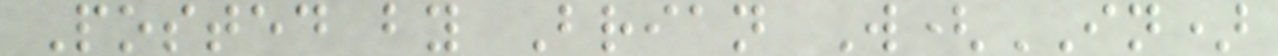Posted by Brian W(IN)
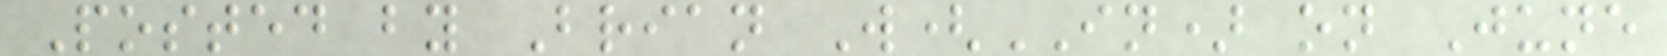Posted by Brian W(IN) on June
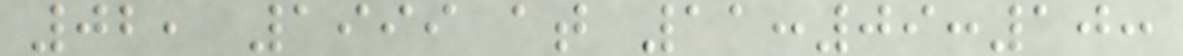02, 1999 at 11:09:10:
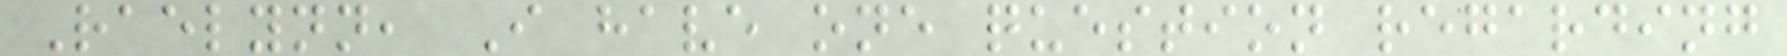Raelynn, I have one question regarding
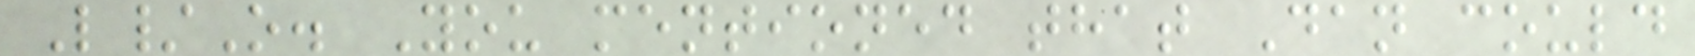L/O. You mentioned that Dan could
